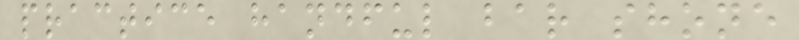practice handful bar shone
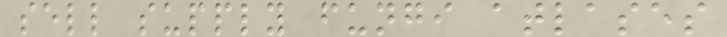sell supply fungi atlases
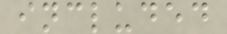included
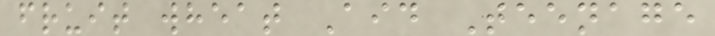fruit wheat Aid Teenage
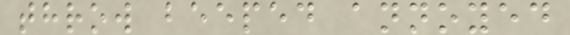throw beeped annoyed
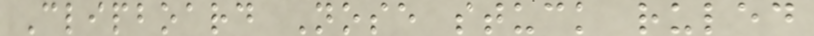Clipboard Nose stuck ruled
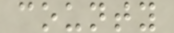county
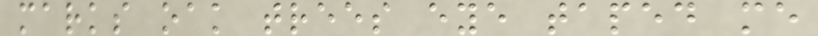marks oak trees eye taped me
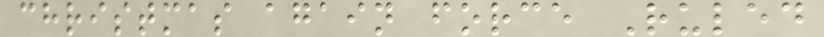christmas again force Ruled
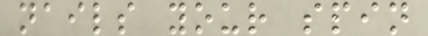nails your spin
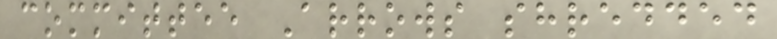committee Arrows shredded
